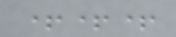+++
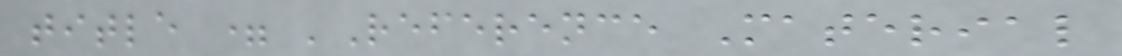title = 'Reference Material
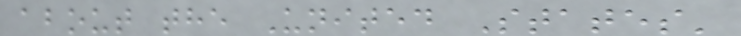about the United States'
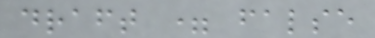draft = false
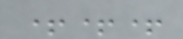+++
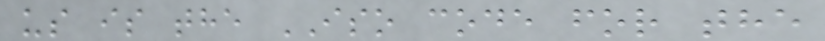us is the ISO code for the
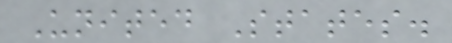United States.
